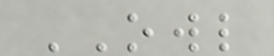OWL
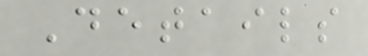Details
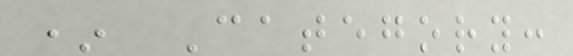* Category:
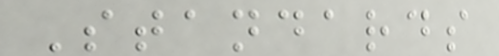Standards
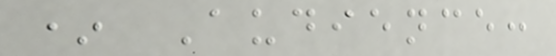* Audience:
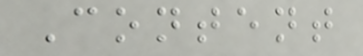Content
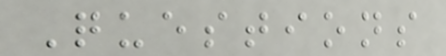Questions
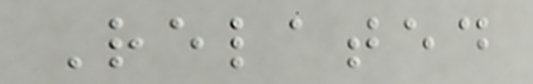Related
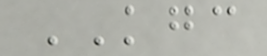KGC
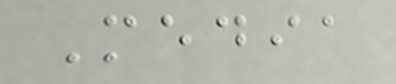Media
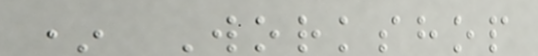* Workshop
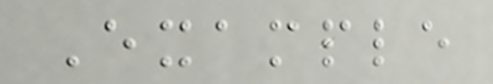Example
